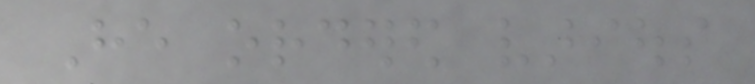He ordered various
